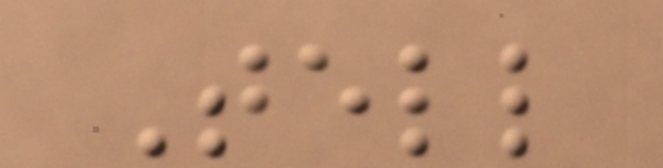Tell
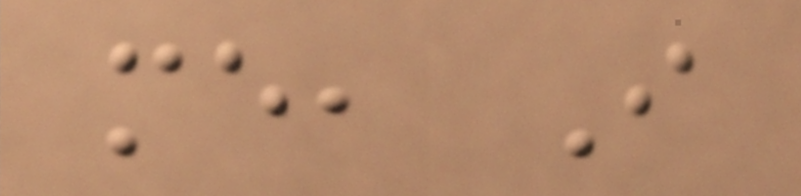me, I
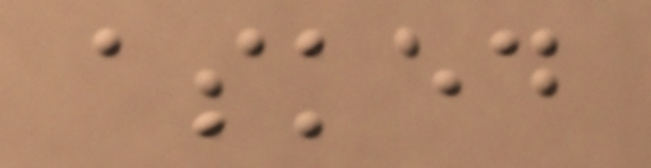asked
